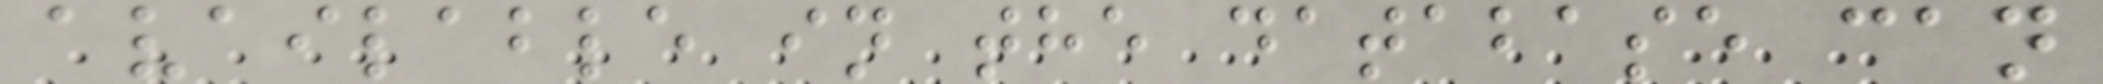available in the database can
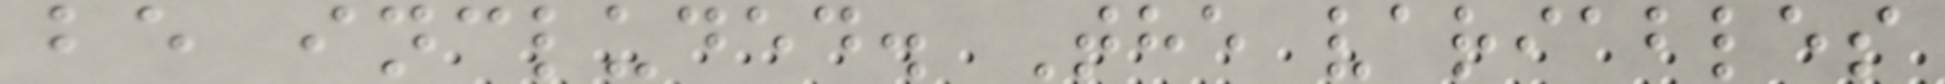be included. The variables
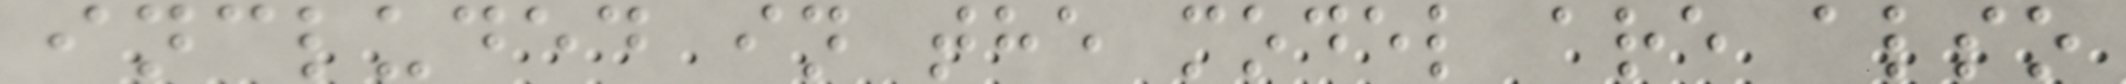included in the model are also
